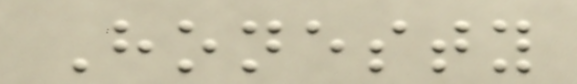Honesty
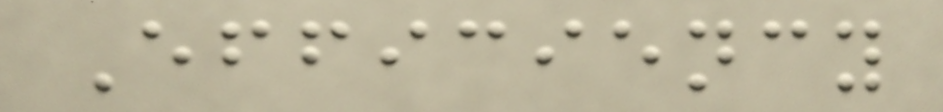Efficiency
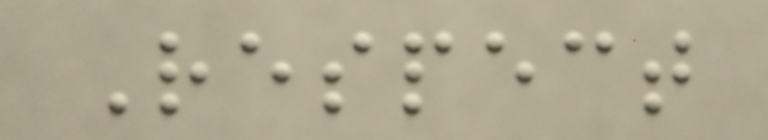Respect
